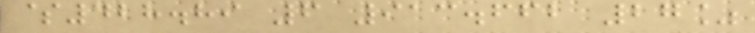$428.89 6 913.662 27%
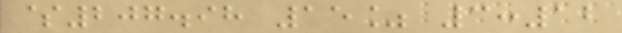$207.98 15% 3:12
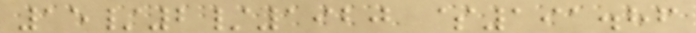15/2/1920 $191.86
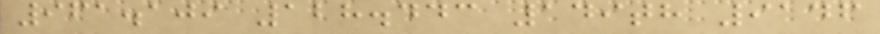961.109 128.443 149th 9146
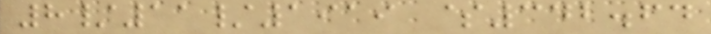8/11/1919 $342.64
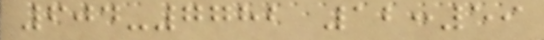604-7782 12:59
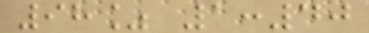98% 1:40
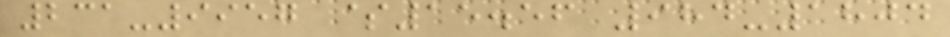231-9957 $15.56 984-1804
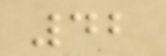42
